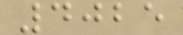4025
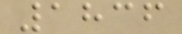1836
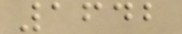1642
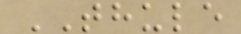THULE
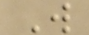W
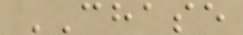CHASE
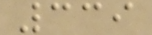339
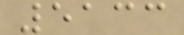5133
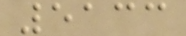5133
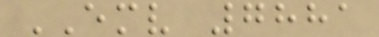EMV 7881
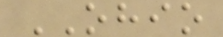OHIO
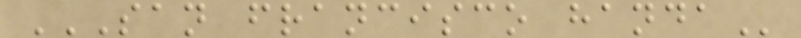SAN FRANCISCO HANDA
